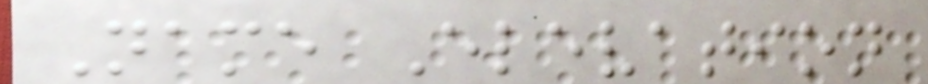Name Elevation
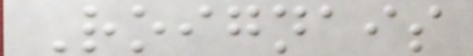Roignais
